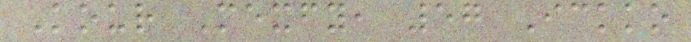Kour Mexfy, 57 Ickko
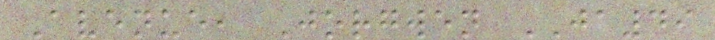Avenue, Jorgwen JA49
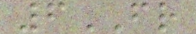6FR
